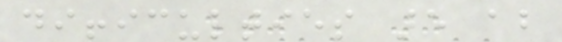difficulties are about
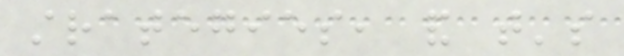strategies, and that's
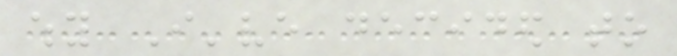why I've decided to
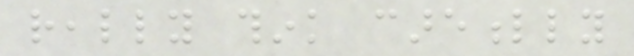really think carefully
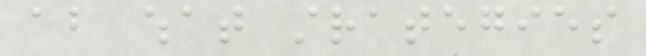about what strategies
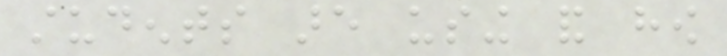students are using and how
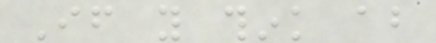If you think about
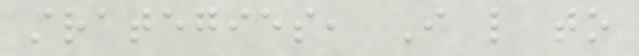strategies, I like to
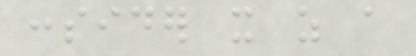consider it as a
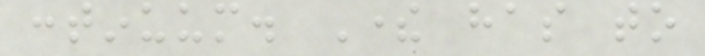continuum. There has to
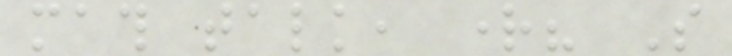math talk, right? So
